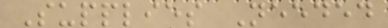Supplies Needed
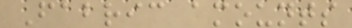Fabric amounts
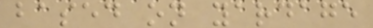based on yardage
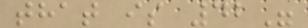that is 42"
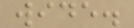wide.
